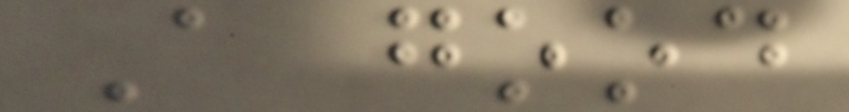A good
